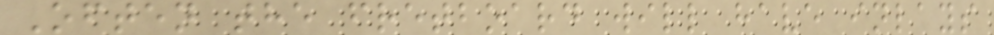Often the fretboard will have inlays
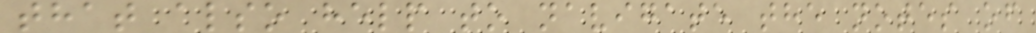that also help to navigate the notes of
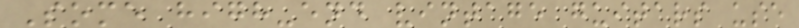Some high-end vintage guitars use
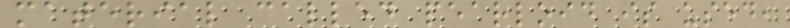material called pearloid is used,
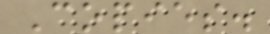Copies.
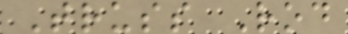Truss Rod
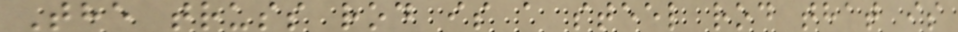The truss rod is a steel rod that is
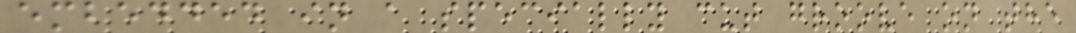embedded in a specially cut groove on the
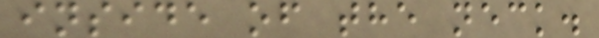inside of the neck.
